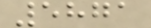5871
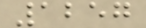1257
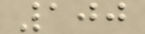100
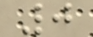0
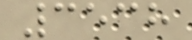3538
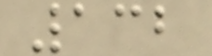132
